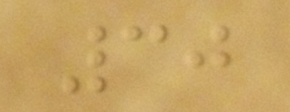30
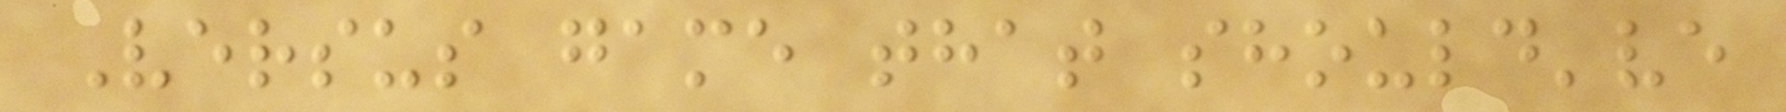Versus game that should've
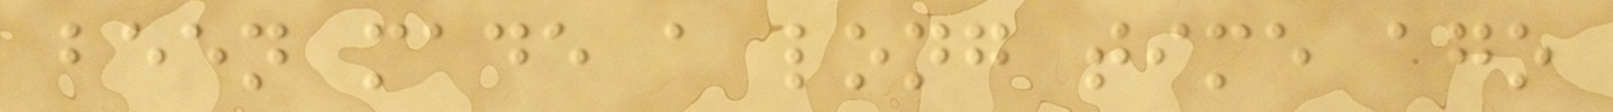been made a long time ago
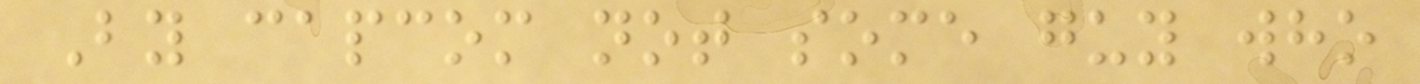By capcom not some guy who
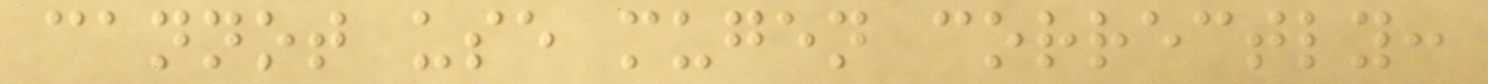cannot use mugen correctly:
